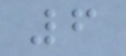6
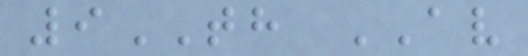9TH AV
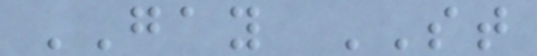GAY ST
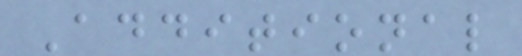Additional
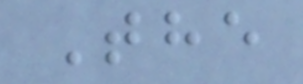The
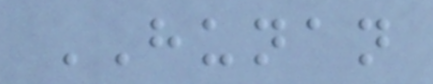HUNAN
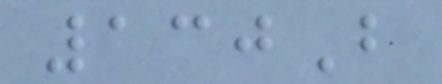130B
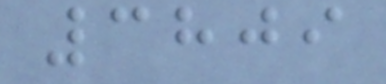3809
